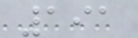191
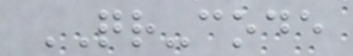QR-code
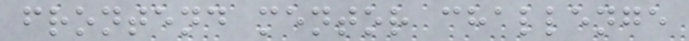frontend mentor challenge
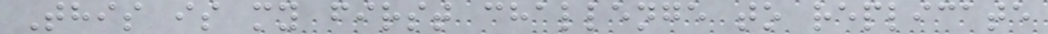This is my first challenge to replicate
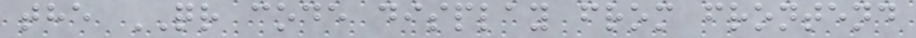the QR code display from frontend
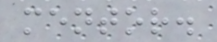mentor.
